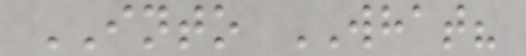INTO WHAT?
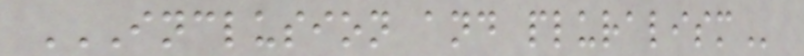INCLUSION AND PLURALISM
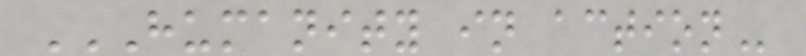HUMANITY IN ACTION
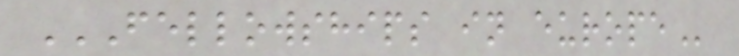FELLOWSHIPS IN EUROPE
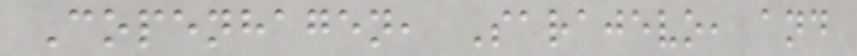Copenhagen, Sarajevo, and
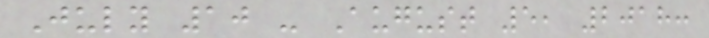July 10 - August 5, 2018:
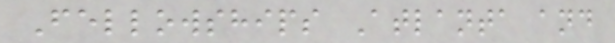Fellowships Atlanta and
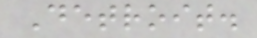Detroit.
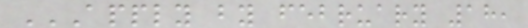APPLY BY FEBRUARY 18,
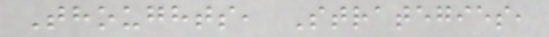Thoughts, Strategies,
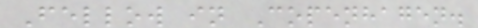Fellow in Copenhagen.
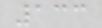133
